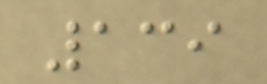139
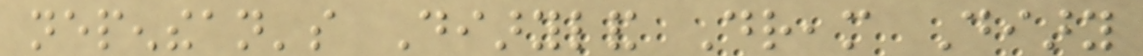nepenthean's Diaryland Dream Diary
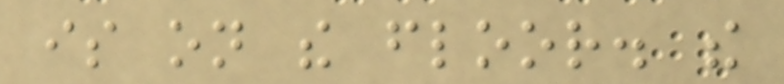is on the floor. the
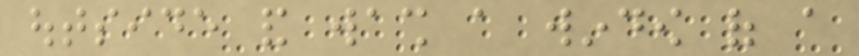outside and wash a window of a
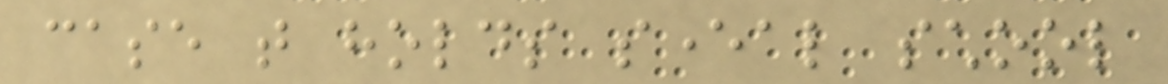case that holds several school
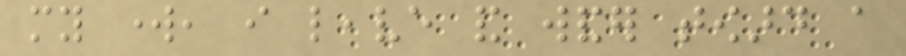my work, i leave and wander toward a
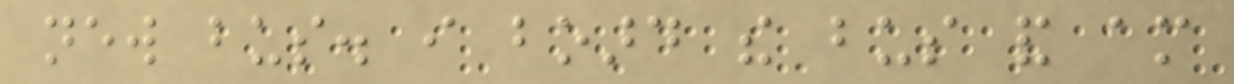new bus. i board the bus and am
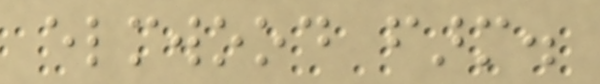elmwood farm.
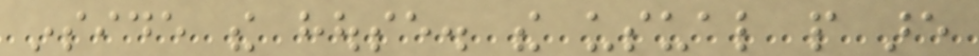inside the house. the usual people are
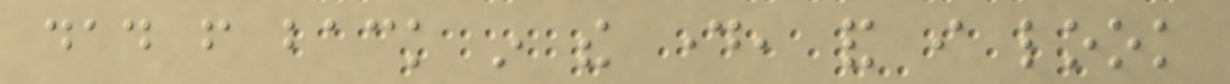dad from back in the day, and i look
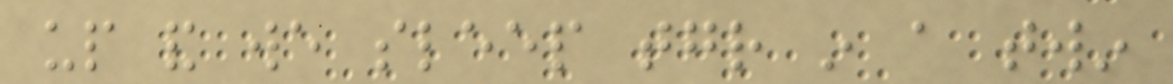up and we sleep together in a twin
